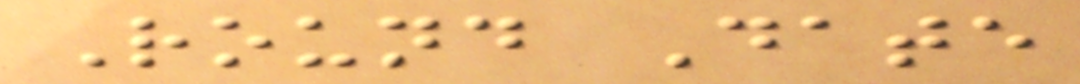Round Date
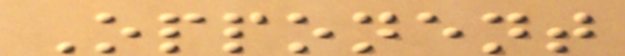Opponent
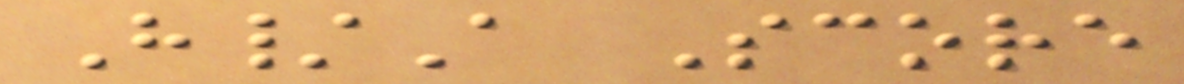H/A Score
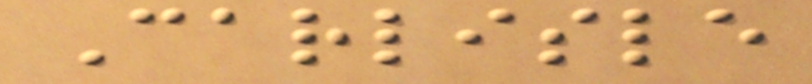Carlisle
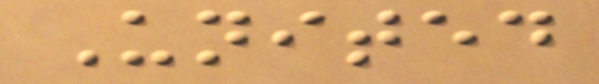United
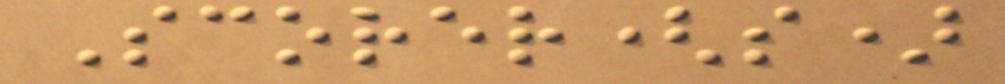Scorer(s)
